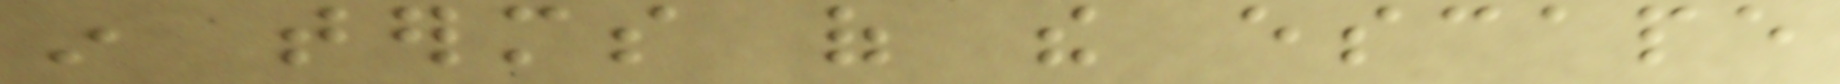in terms of the escape
